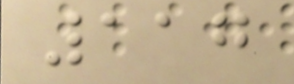117
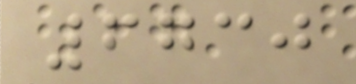6730
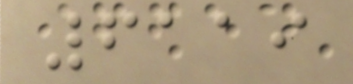6119
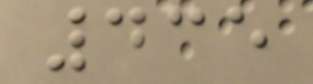435
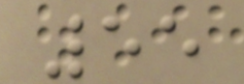55
